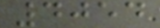4054
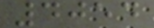4054
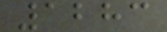1283
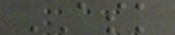ASK
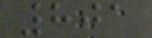801
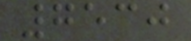7530
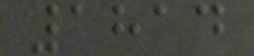1814
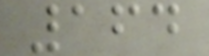164
